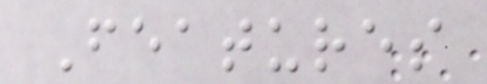Features
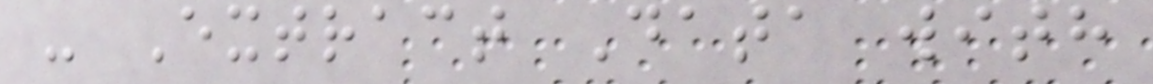- Extract Data with
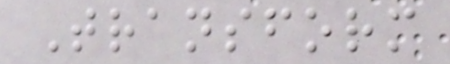Transform
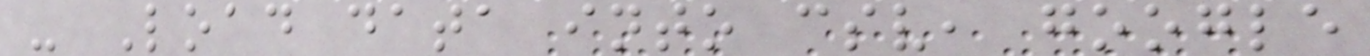- Load data into csv, google
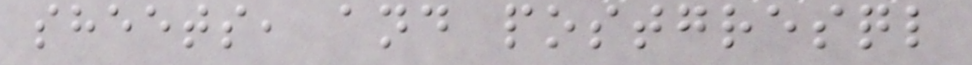sheets, and postgresql
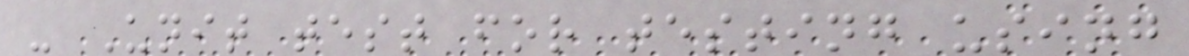- Unit test for testing using
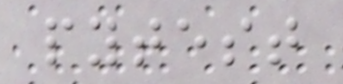pytest
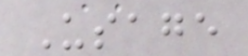Usage
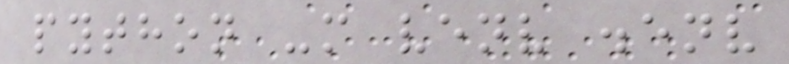python -m venv .env
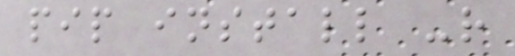pip install -r
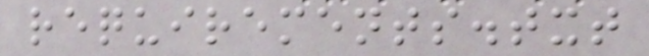requirements.txt
